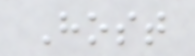Host
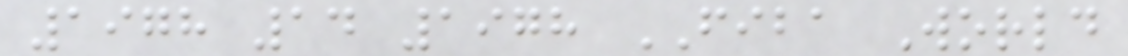1978 14 1978 FIBA World
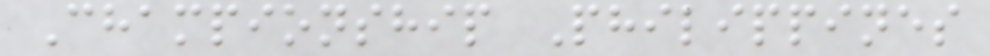Championship Philippines
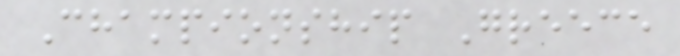Championship Greece
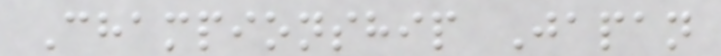Championship Japan
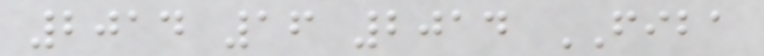2014 16 2014 FIBA
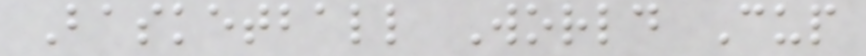Basketball World Cup
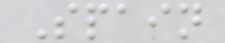Spain
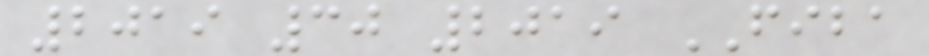2019 30 2019 FIBA
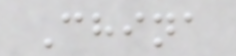China
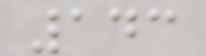143
